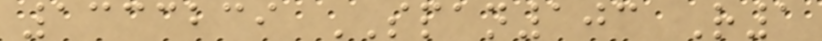1333239 SPAN103 R1
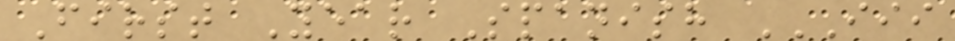First Year Spanish III
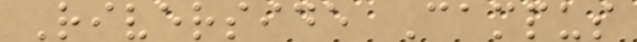Riverside Campus
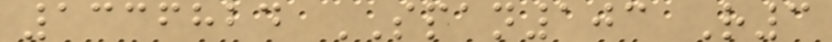1336824 SPAN103 R3
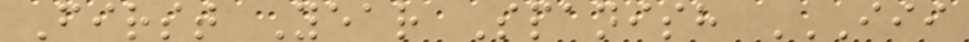First Year Spanish III
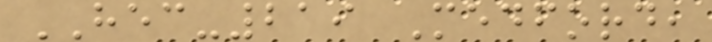HEC-219 Medford,
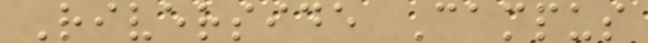Riverside Campus
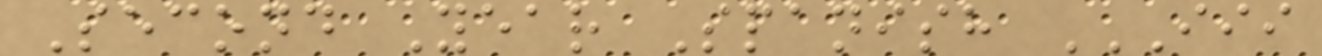Second Year Spanish III
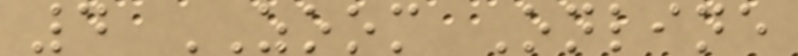4 ZOOM Online
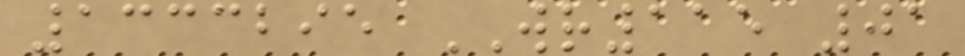1333295 WR115 01
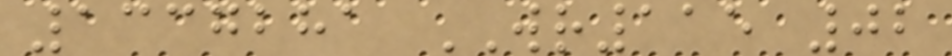1337281 WR115 02
